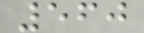560
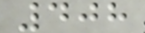408
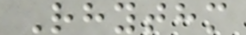Rhythm
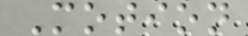Motion
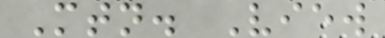Mtn. View
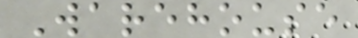Warehouse
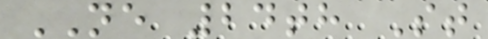NE 24th St
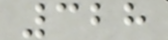328
